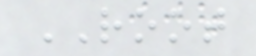ROOT
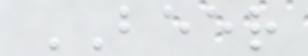BEER
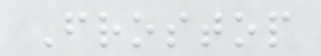Frostop
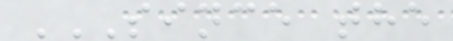SINCE THE
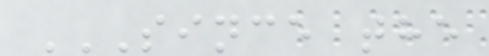SINCE THE
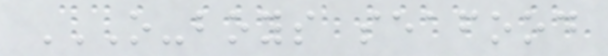O-BOYS SEAFOOD
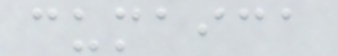cumaica
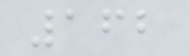162
